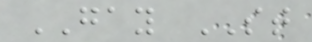GAY ST
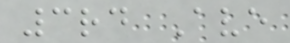3rd Ave
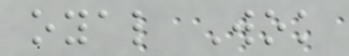oyal Wok
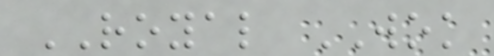ROYAL WOK
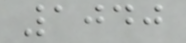1040
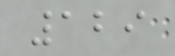129
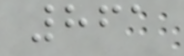861
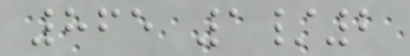865 1/2
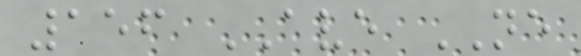156 AVE NE
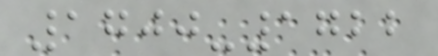1700-1722
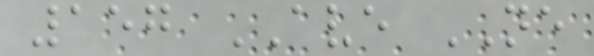157 AVE NE
